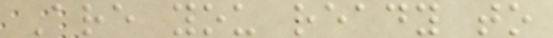Are you ready to
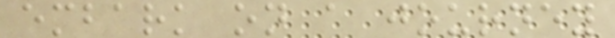embark on a journey
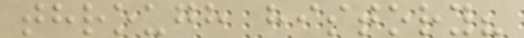through history?
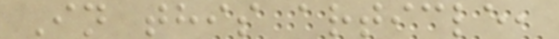In this article,
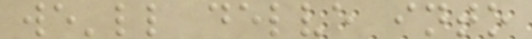we'll delve into
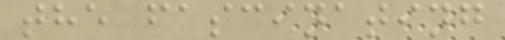the fascinating
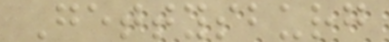Gettysburg
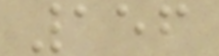156
